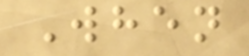When
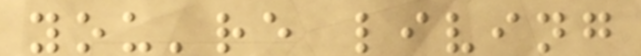you're living
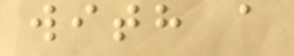with a
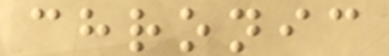chronic
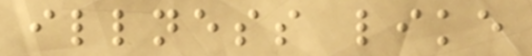illness like
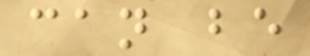can be
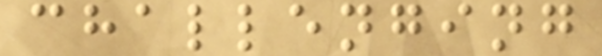challenging
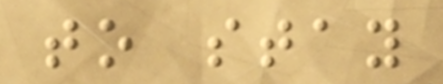to stay
